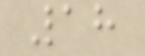18
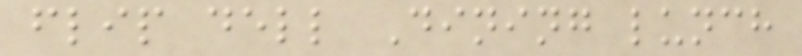flip dell Dining lunch
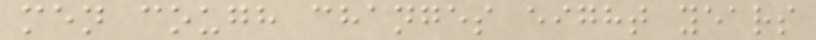men cough changes eight years
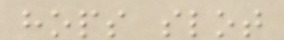hops slot
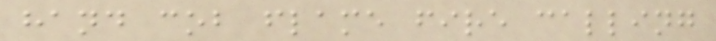hand cob flame fire calling
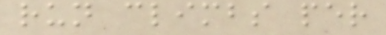run climbs per
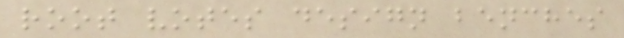root votes design benches
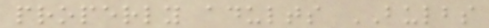properly adults BULBS
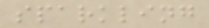sparkling
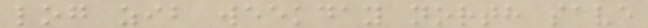log zib weekday north save
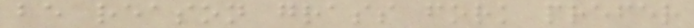be reason grass fork prefer
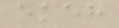ekeh
